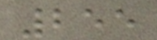255
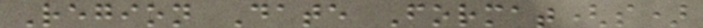Region Date Format(s)
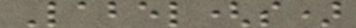Label(s)
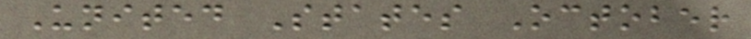United States October
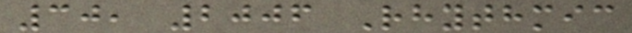30, 2006 Rhythmic
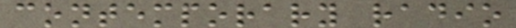contemporary radio
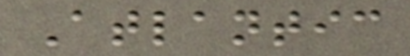Atlantic
